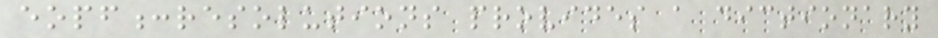eopf:resolutions provides a dictionary
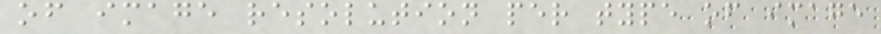of image resolution per type of image
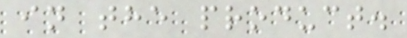in the product.
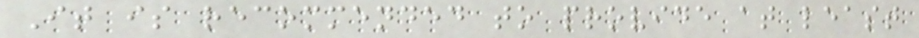It is recommended to provide at least
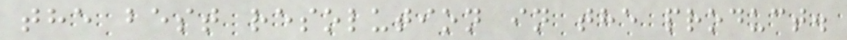the best resolution in the product.
